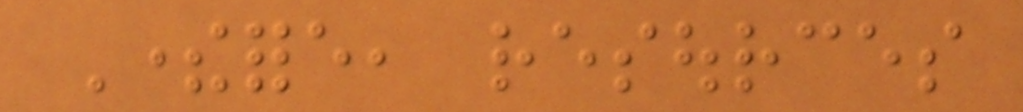Therefore, resources
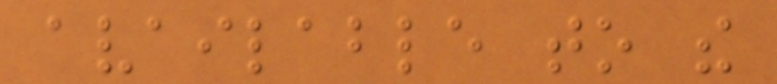available to the
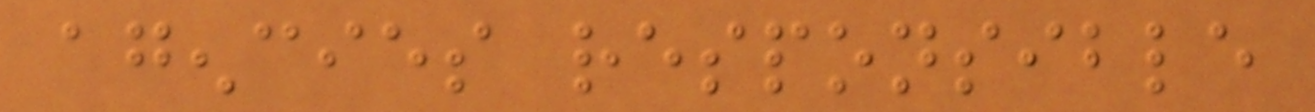agencies responsible
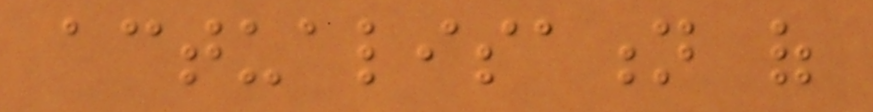actualisation of
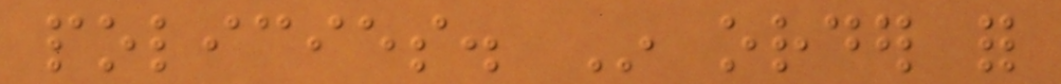policies. In order for
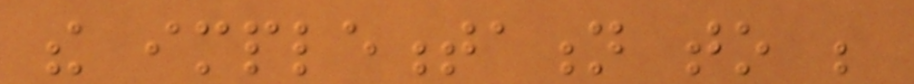the implementation to be
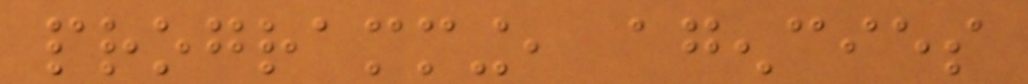programming, agencies
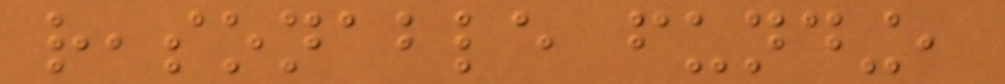reasonable funding,
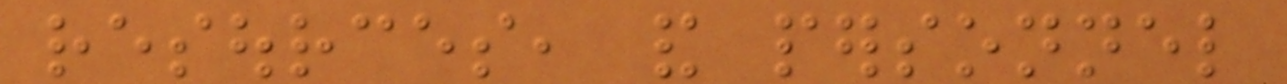resources, and personnel
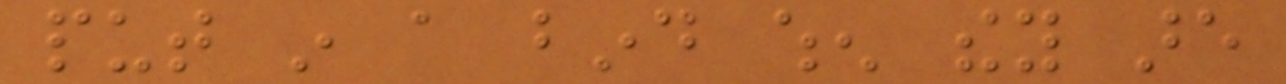put in a bind when they are
